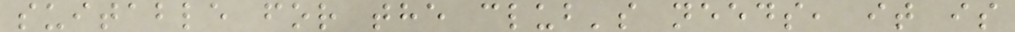suitable for the club's needs, it is
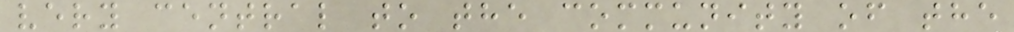very central to the community of the
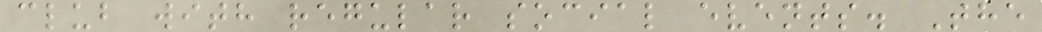club with regular social events. The
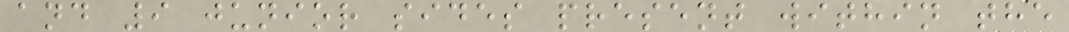and 9 junior sides present within the
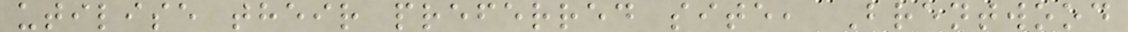utilise their preferred site, Brentwood
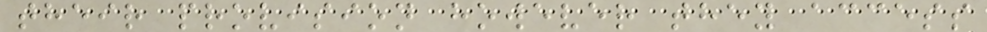their provision however they access
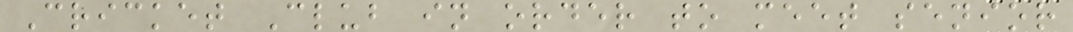Cricket Club in order to meet senior
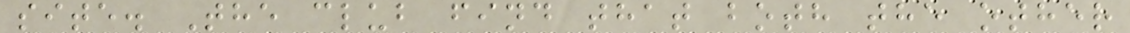site. The club find that both the other
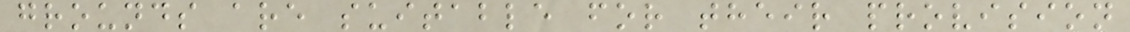grounds are suitable for their provision
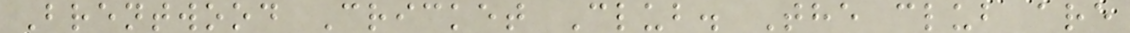Brentwood Cricket Club. The club are
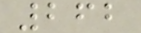262
